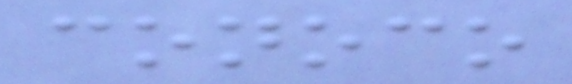conoco
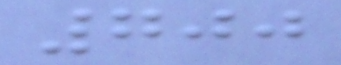700
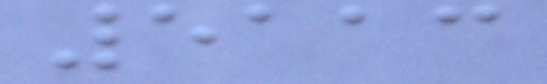5113
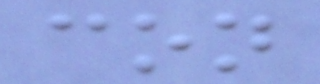con
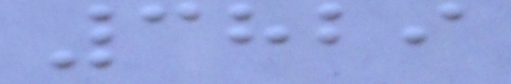3829
